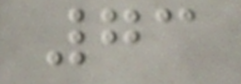73
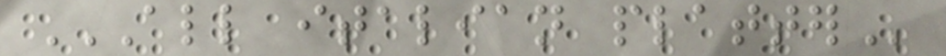ALL ITALIAN PLATTER
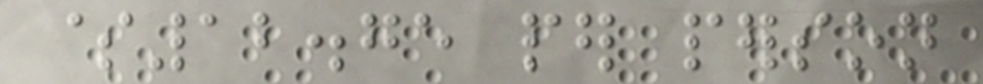$12.75 per person
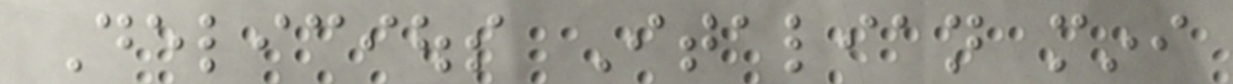Delicious Italian mini
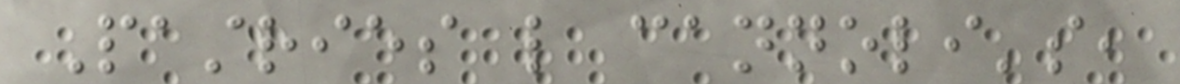Pastries like cannoli's,
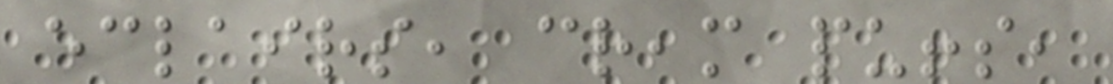eclairs, cream puffs,
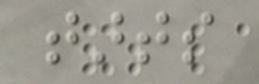tarts
